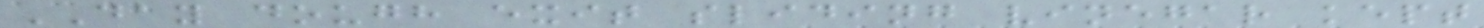DAY dough exit sliding vinegar kept
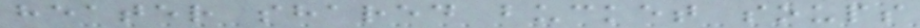heater shared bucket soups
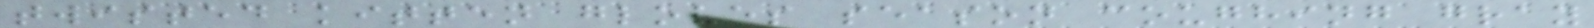twisted kitten gloves season coughing gray
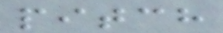pitch
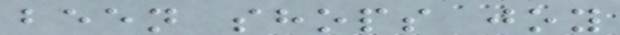been shops joy
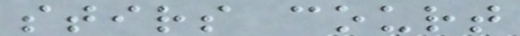stirs court
